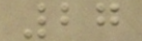27
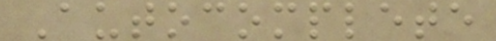Autocomplete
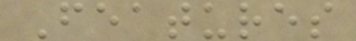Features
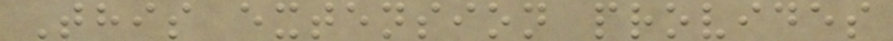This extension provides
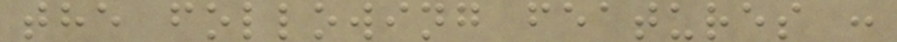the following features :
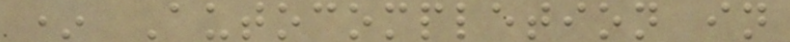* Autocompletion in
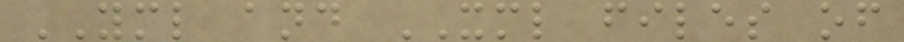YML and XML files of
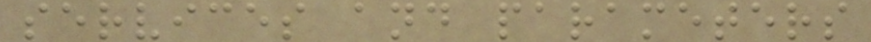services and parameters
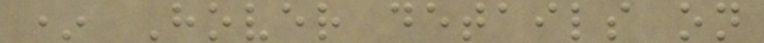* Hover details on
